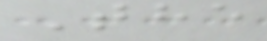The
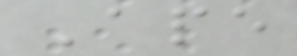Ape
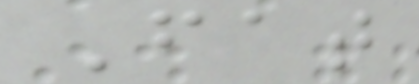Fat
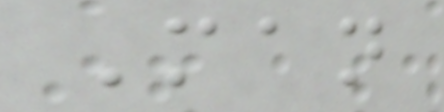Man
